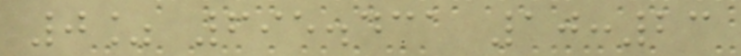0% 695.431 10:23
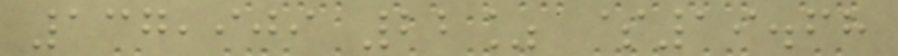137,909 22% $19.68
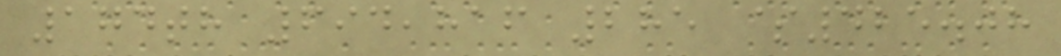174th 694,816 285 $425.08
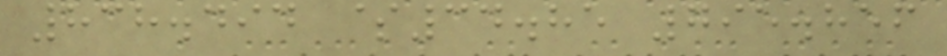838.494 $34.85 795.856
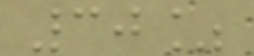30%
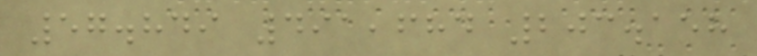57.849 491,684 203.158
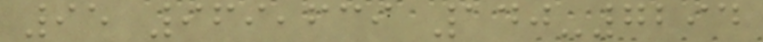95 969,639 140-7294
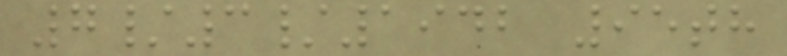7/3/1942 95th
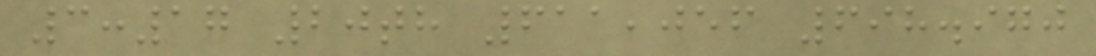3:17 20th 611,056 698.970
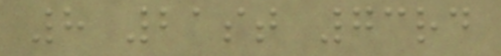8 21st 73rd
